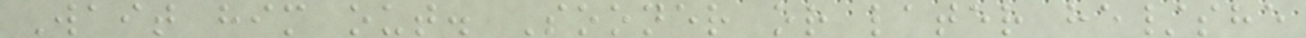Wait him out. Sooner or later he/she
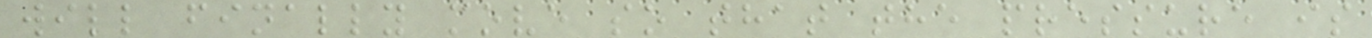will finally move so that the pressure is
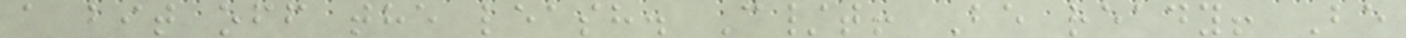a bit off the leash. C/t! Be ready! Be
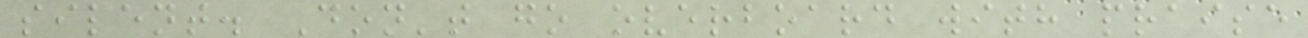silent. Don't go overboard with praise
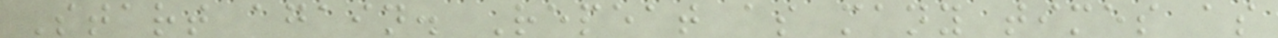Start again. Repeat as many times as
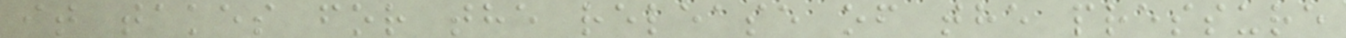it takes for the release of the pressure
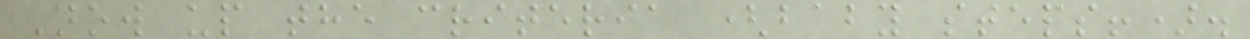Now up the criteria (baby steps!).
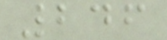246
